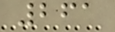261
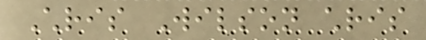Chris Wilson chris
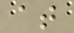at
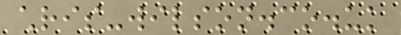chris-wilson.co.uk
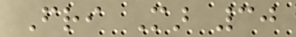Fri Mar 30
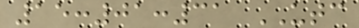15:01:31 UTC
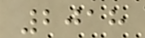2018
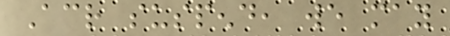Across suspend, we may
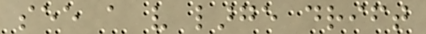see a very large drift
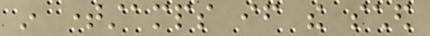in timestamps if the sched
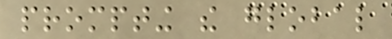prompting the global
